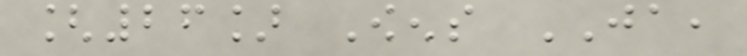[26] Owens JA,
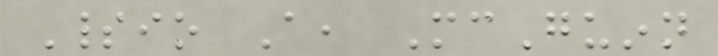Spiritio A, McGuinn
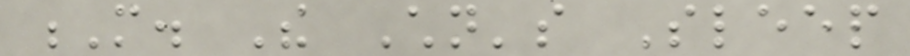M. The Children's Sleep
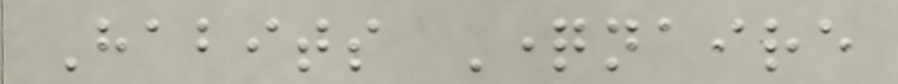Habits Questionnaire
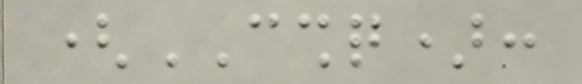(CSHQ):
